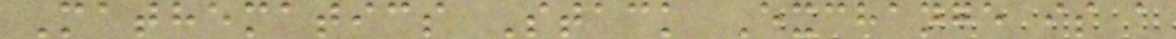Mathematics Stack Exchange is a
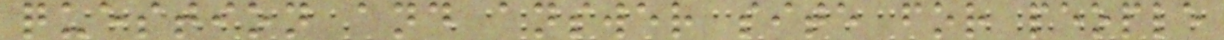question and answer site for people
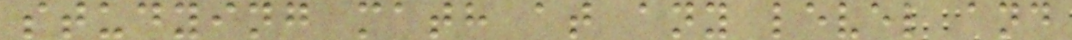studying math at any level and
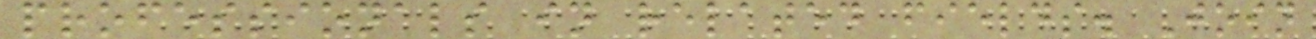professionals in related fields. Join
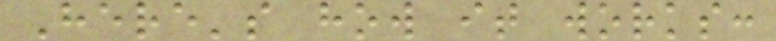Here's how it works:
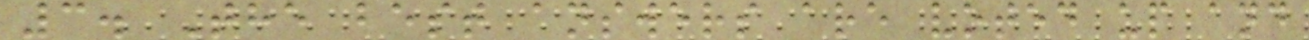3. The best answers are voted up and
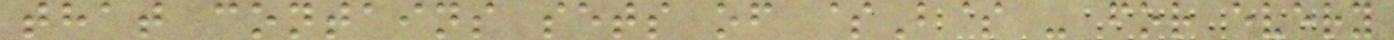that contains sets of $B$ - for every
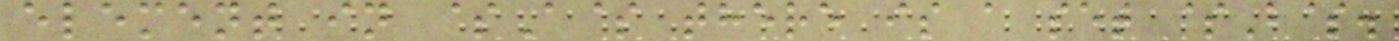element in $A$ there is a set $B$.
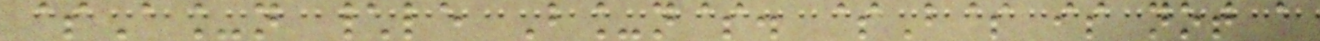$A_n \le B_n$. $B$ is not a
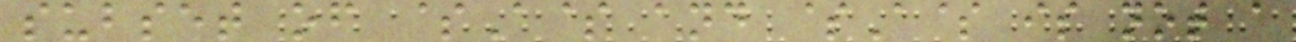subset of $A$ and $A$ is not a
